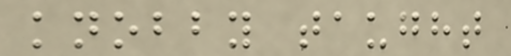knobby taught
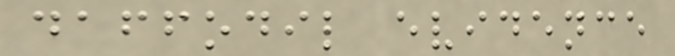daffodil evidence
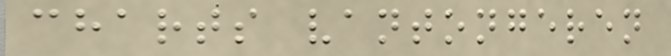charts vantongeren
